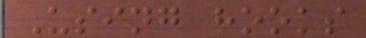Using hooks
